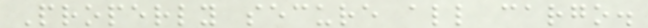Properly secure all cargo.
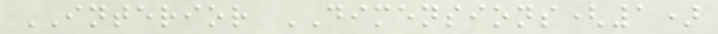INTERIOR DIMENSIONS(1)
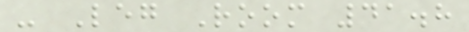- Leg Room 41.8
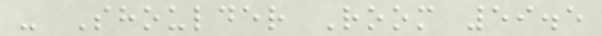- Shoulder Room 59.5
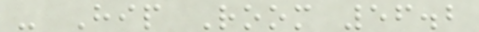- Hip Room 56.2
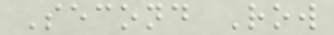Second Row
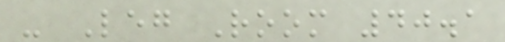- Leg Room 40.1
